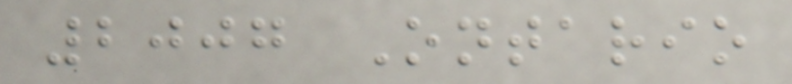2007 Ontario
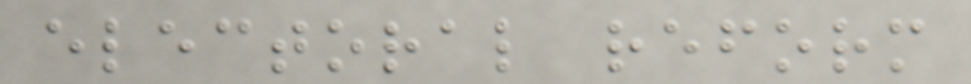electoral reform
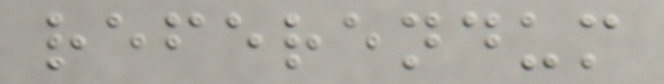referendum
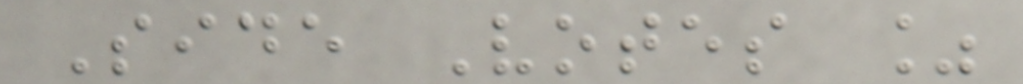Side Votes %
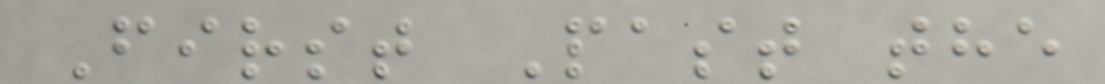First Past the
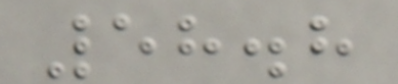58.8
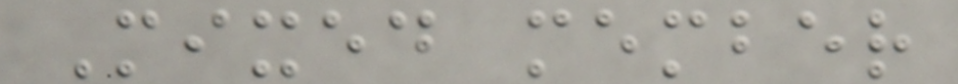Mixed member
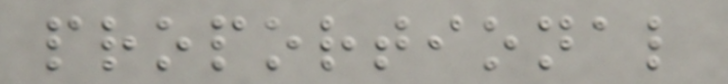proportional
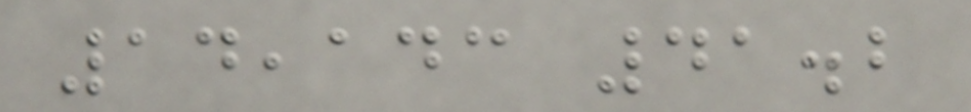14,143 41.2
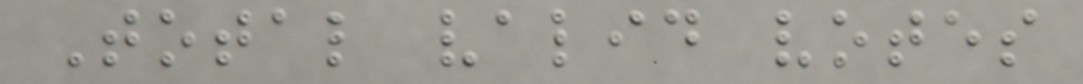Total valid votes
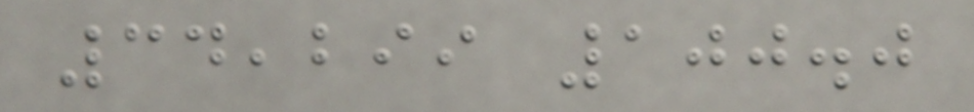34,299 100.0
